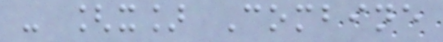- [x] Combine
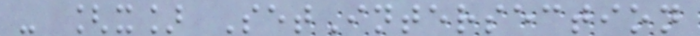- [x] SetIntersection
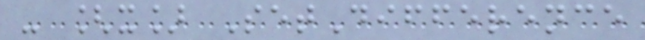- [x] SetDifference
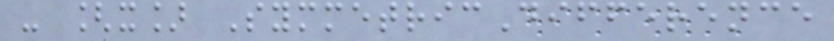- [x] SymmetricDifference
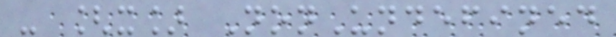- [x] NonUndefined
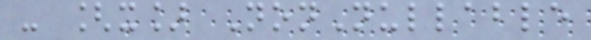- [x] NonNullable
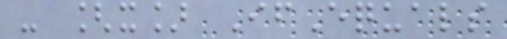- [x] IfEquals
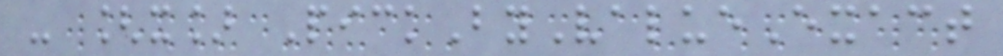- [x] PickByValueExact
